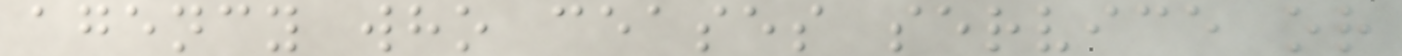agency who ceases service or
